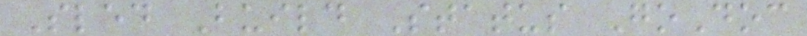Sled Build Status GoDoc
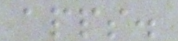apps.
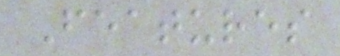Features
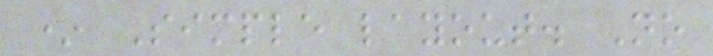* Simple layout. No
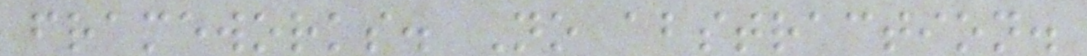frameworks. No abstraction.
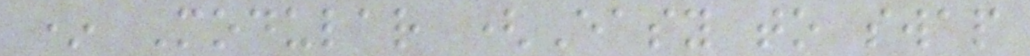* Modular (Easy to swap
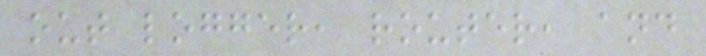out logger, router, and
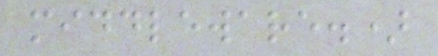middleware.)
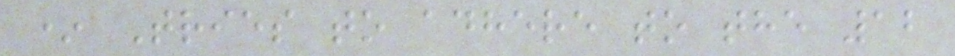* Tries to adhere to the 12
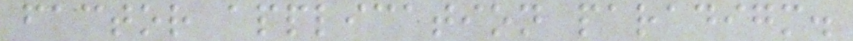factor application paradigm.
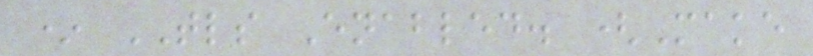* TLS Enabled. (Make
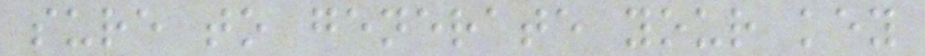sure to generate your key
